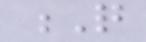Q
